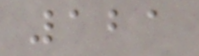121
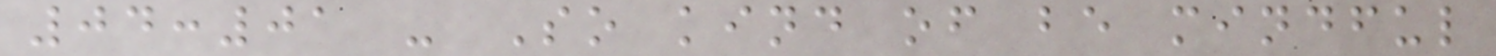04:01 - So kind of be mindful
